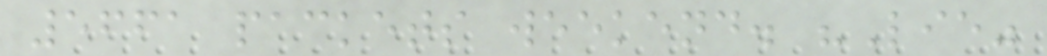5661 packets weekend. "Lie"
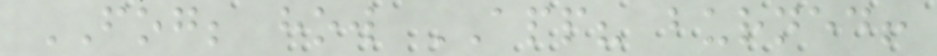FOG; how APP? burned!
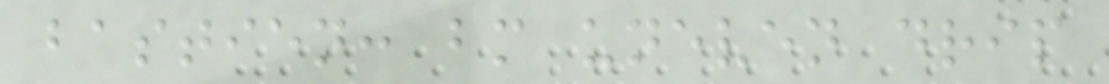bastien: bm uneven drip
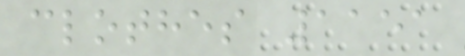clothes 1151
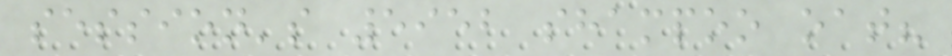session's 5952 shampoo oat?
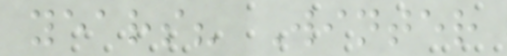years? Winter
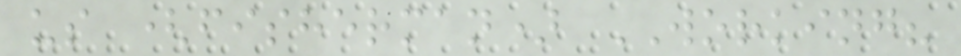us (fisherman) WORKING?
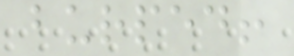burped!
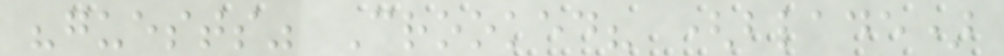"guests" Crooked? (blade)
